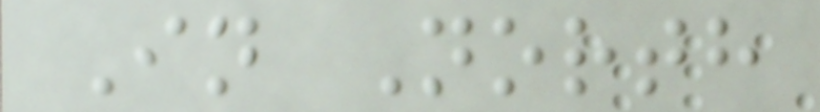In North
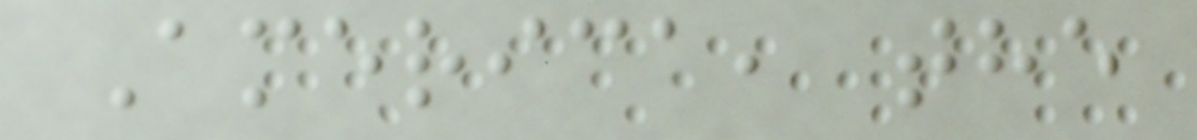America, the
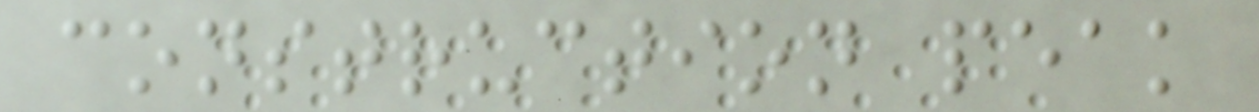construction peak
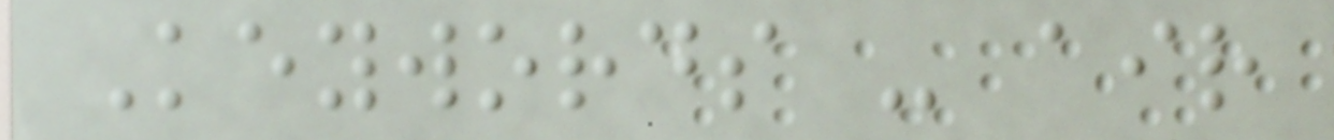Keywords - air
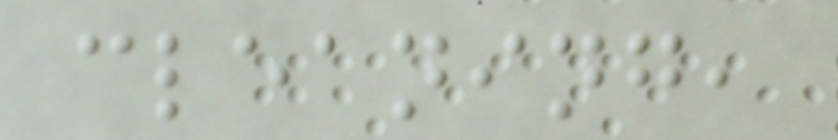cleaning,
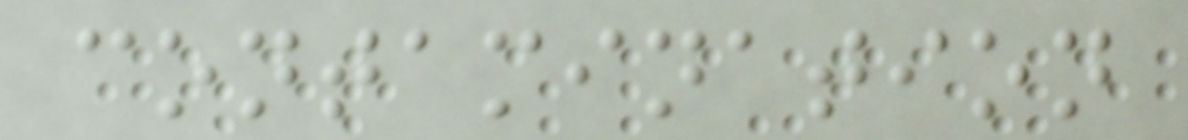contamination
